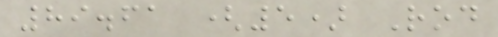89.61 (5) Rod
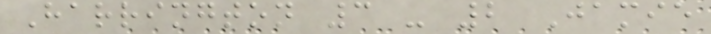Harrington 3 - 2 Jamie
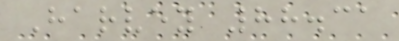Harvey 88.31
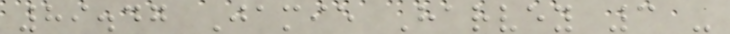89.47 Jamie Harvey 3 -
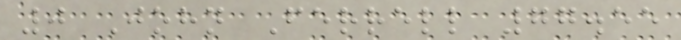0 John Ferrell 77.55
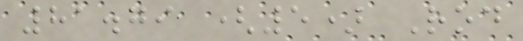81.79 (5) Rod
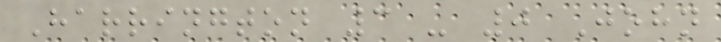Harrington 3 - 0 John
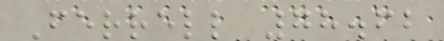Ferrell 78.62
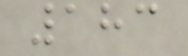183
